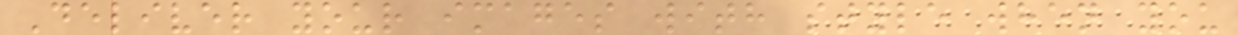Deliver your images with style when you
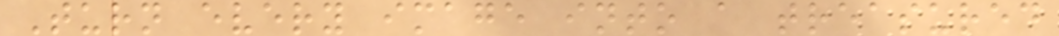Turn every image into a treasured
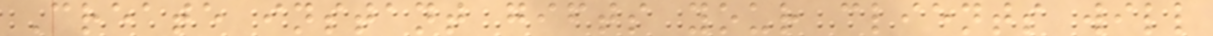Create instant gifts your clients will
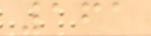161
